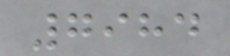7984
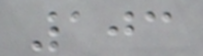103
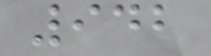942
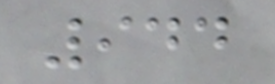944
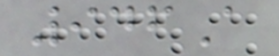946A
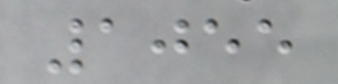1055
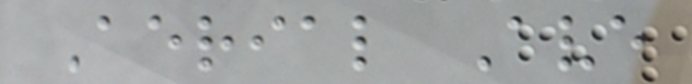Aerial Ave
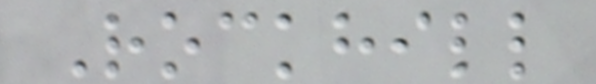Rockhill
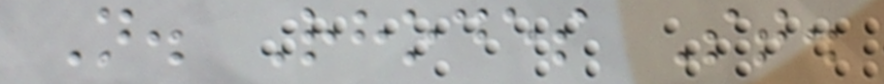N. Rhodes St.
